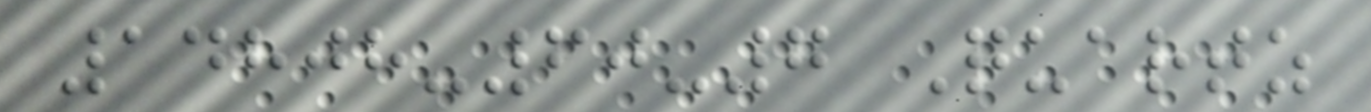14808-60-7 Quartz
